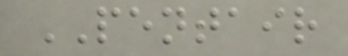PENTAIR
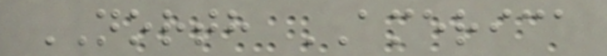NORTH AMERICA
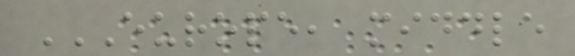EUROPE, MIDDLE
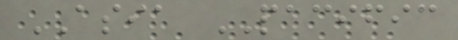ASIA PACIFIC
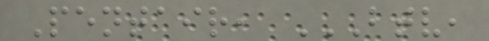Pentair, BTV,
